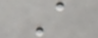A
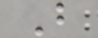B
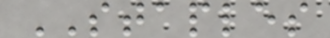STAPLES
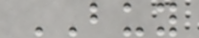BUY
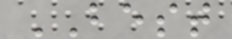BEST
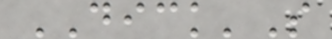DICK'S
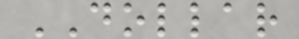DOLLAR
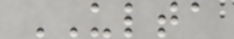ULTA
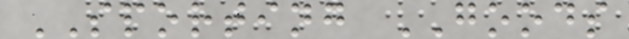SPORTING GOODS
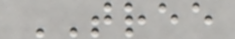TREE
